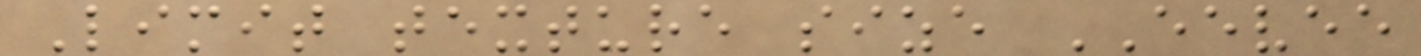Limit texture size EEVEE
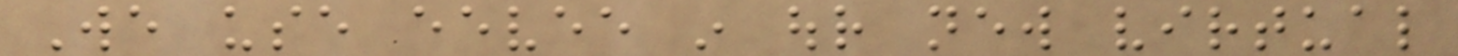We use eevee in our new virtual
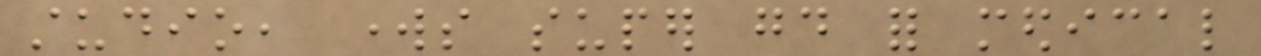studio, works super good for medical
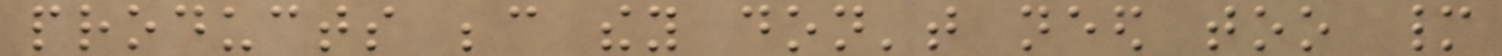products because they don't need too many
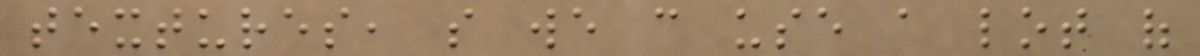textures, so we can use a lot of
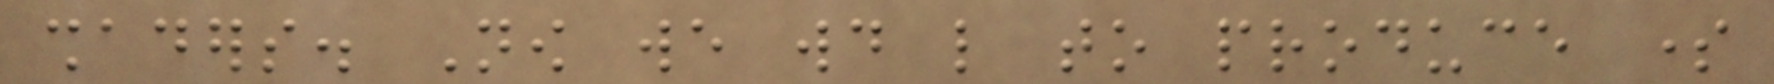shaders. Now we would like to produce some
